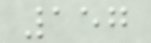157
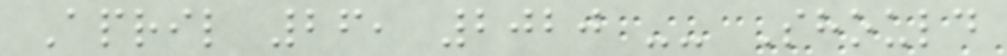April 26, 2020 -- Should
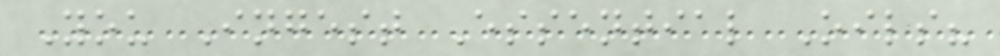You Ingest Essential Oils?
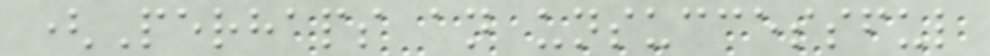(Perhaps an unsuccessful
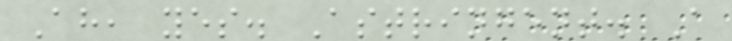Ah, yes. Astringent. A
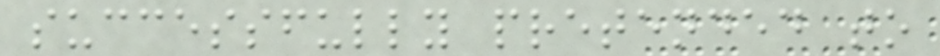successfully pretended to
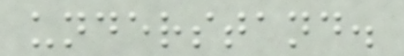understand.
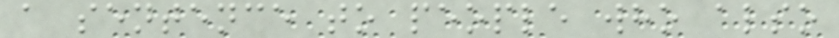a sentence to people who also
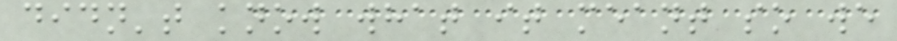didn't know what it meant so we
